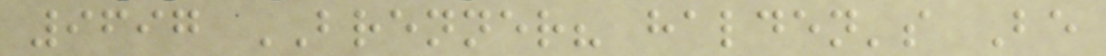9697 BRENNER? halden's Be
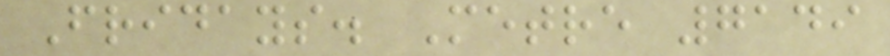Fridays. Metre 7149
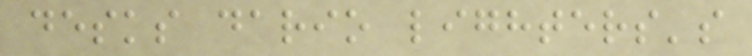desks dario lighters's
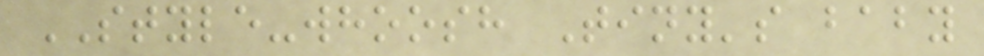STYLE-whoosh Tiny's baby
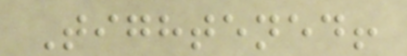Tightened!
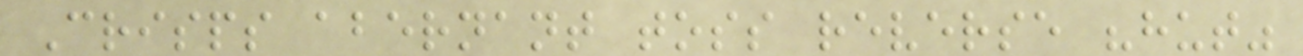Crisps abernant toss reverse "hut"
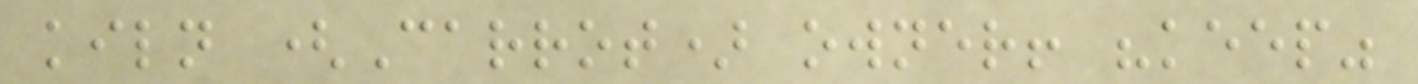kiln (Carrot) owner! "keep"
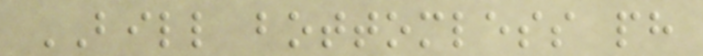BILL bottomless ph
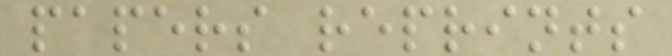papers reprints
